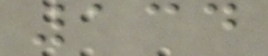134
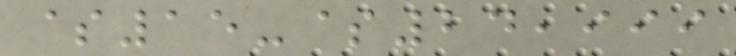$15-$24,999
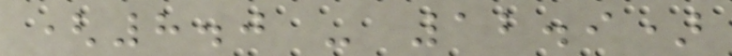(8.0 - 12.9)
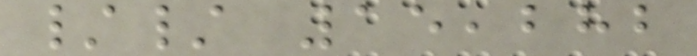// 15,282
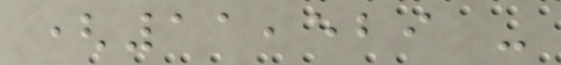(11,529 -
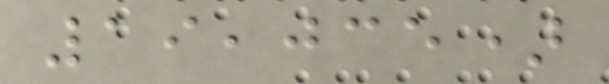19,035)
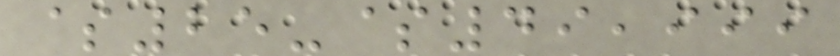$25-$49,999
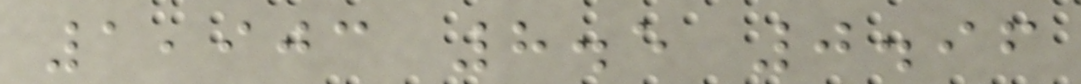1,903 8.5 0.96
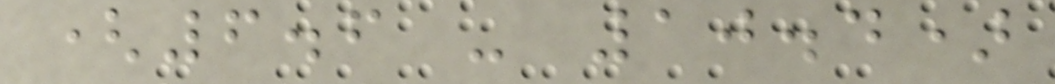(6.6 - 10.4)
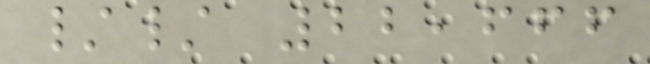// 22,666
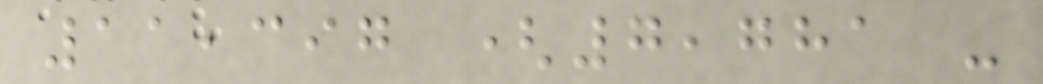11,397 (7,781 -
